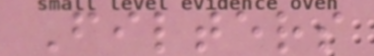Filters
